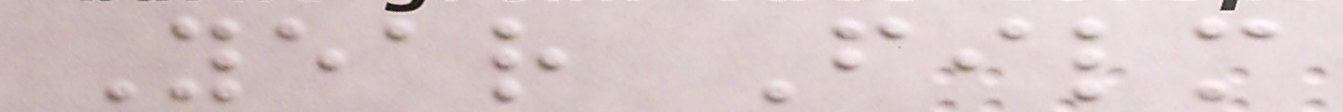Year Film
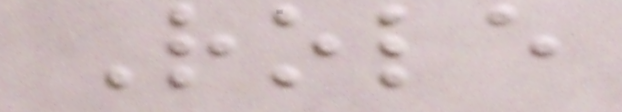Role
